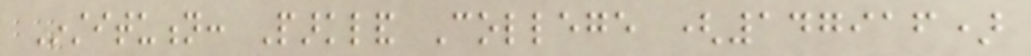Institution: Parkland College (147916)
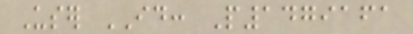User ID: P1479161
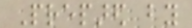Prepared by
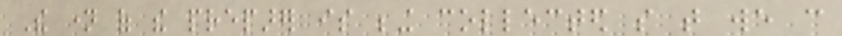The name of the preparer is being collected so that we can
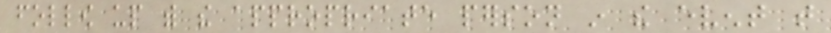follow up with the appropriate person in the event that
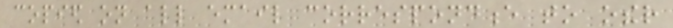copied on all email correspondence to other
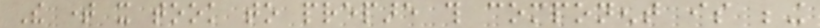The time it took to prepare this component is being
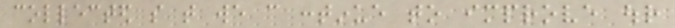collected so that we can continue to improve our
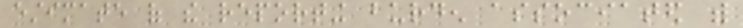estimate of the reporting burden associated with
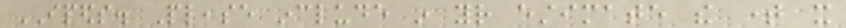IPEDS. Please include in your estimate the time it
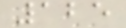125
